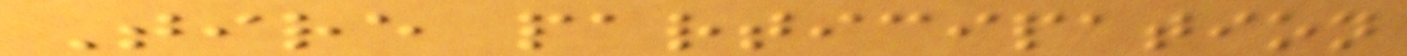Tire participation
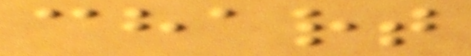chart
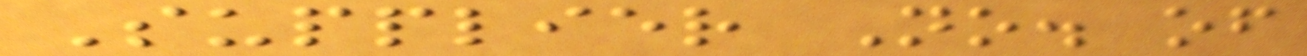Supplier No. of
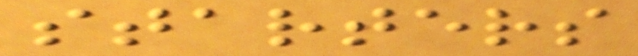starters
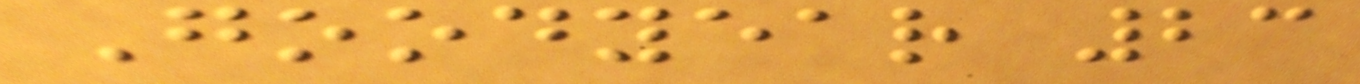Goodyear 23
